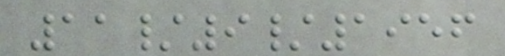11/9/1956
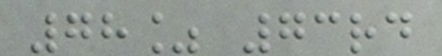78% 73rd
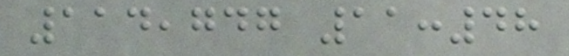114,747 11:48
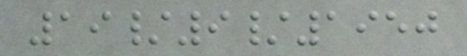19/9/1950
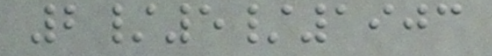2/5/1903
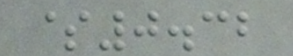$0.32
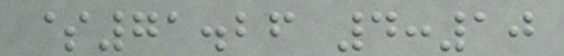$71.26 4:10
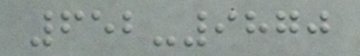652-9870
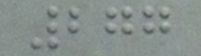277
